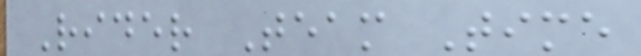Rider Team Time
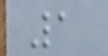1
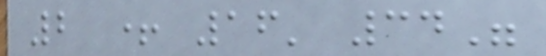2 + 16' 34"
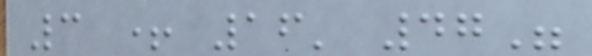3 + 16' 47"
